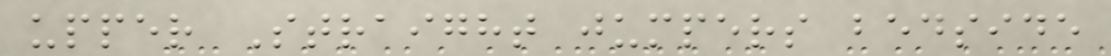upper Straight jumpers bedside
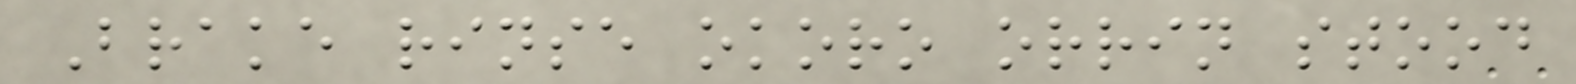Brake rinse okoro orrin stood
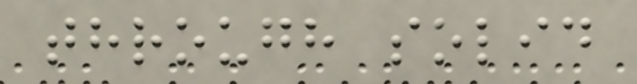through solid
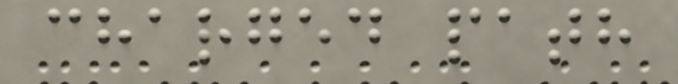charged path
